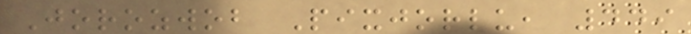Jorozwob Pixjorlu, 449
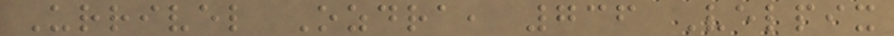Urrivel Ozdra, 736 Velpix
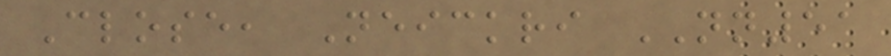Close, Neickri NN51
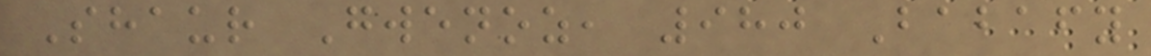Shaur Gwenoz, 980 Babafy
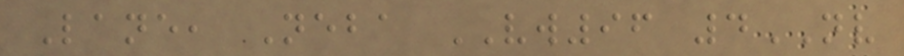Lane, Neba VW96 4NV
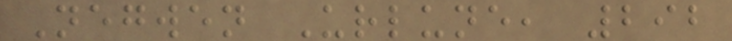Negwen Urlune, 292
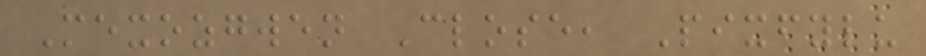Mexozgwen Close, Pixfylu
